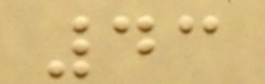43
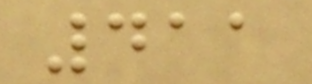411
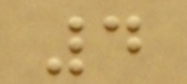4
